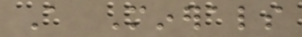A Minerals
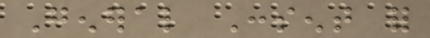General Consent for
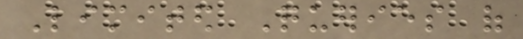Limited Queries of
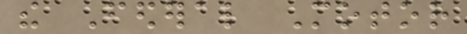the Federal Motor
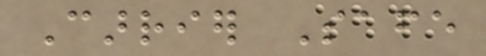Carrier Safe
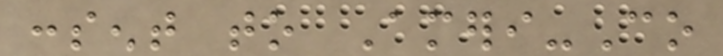consent to Ameri-Co
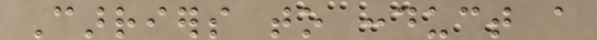Carriers to conduct a
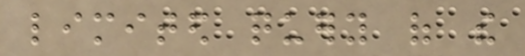limited query of the
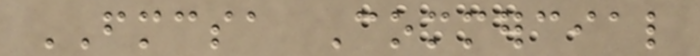FMCSA Commercial
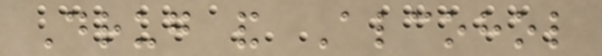Drug and Alcohol
